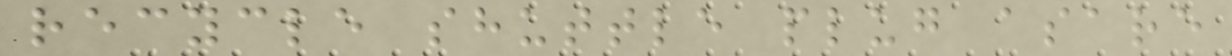recycle shuttle plug asare
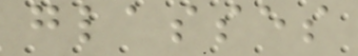glasses
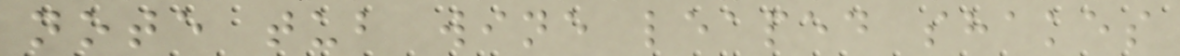note tub wine leaped shakes
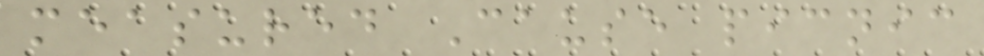measured Cause picnic
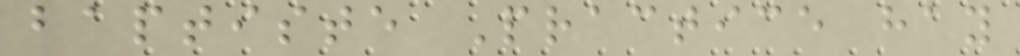baptiste Practice hay
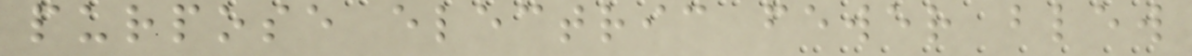purpose electric fewer blew
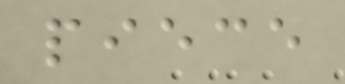piece
